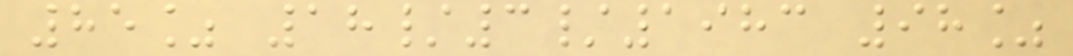85% 18/3/1983 98%
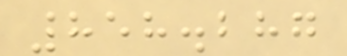858.287
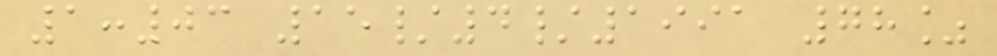1:03 15/4/1991 78%
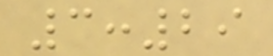3:29
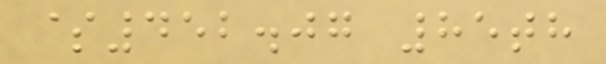$452.07 85th
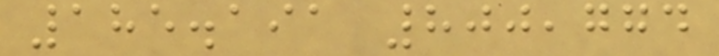185.191 800,774
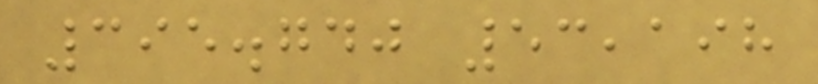395.740 53,198
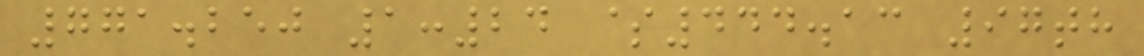771.250 1:24 $444.13 97th
